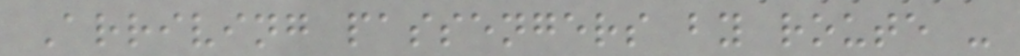Arriving passengers by route -
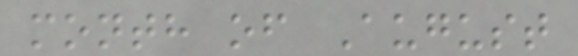month of August
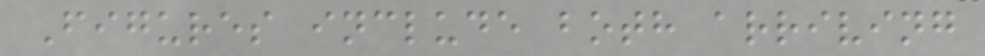Figures include both arriving
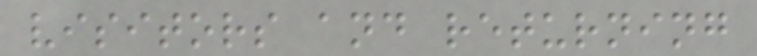visitors and returning
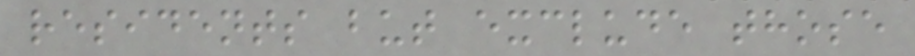residents but exclude those
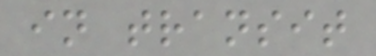in transit
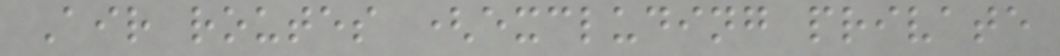Air routes (excluding private
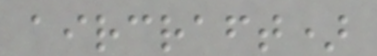aircraft)
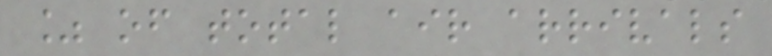% of total air arrivals
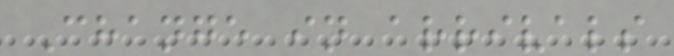Change in arrivals
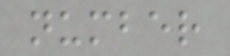number
